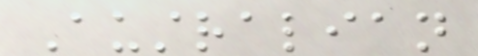Australian
